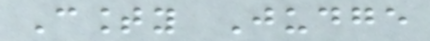County Judge
